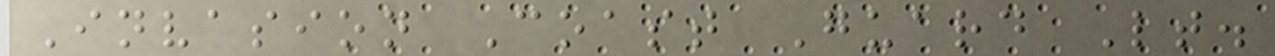Invasion Coast Guard Lt.
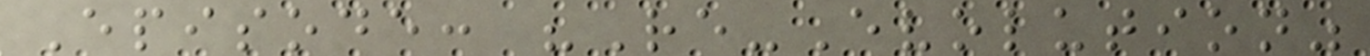Episode: "Re-Evolution"
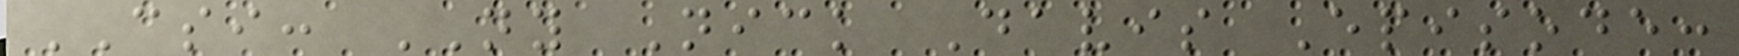CSI: NY Nick Davis Episode:
